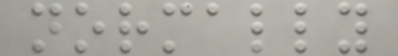normally
